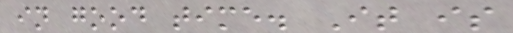in good time. It is
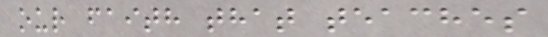our faith that teaches
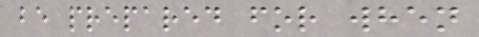be prepared for when
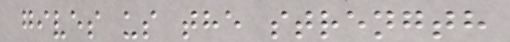gives us the strength
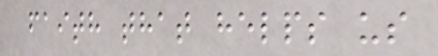faith that helps us
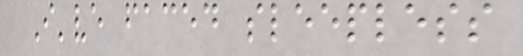I've faced sleepless
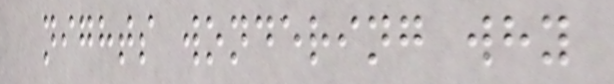nights wondering why
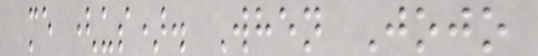me (us). When Jojo
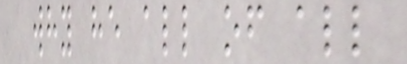why he all of all
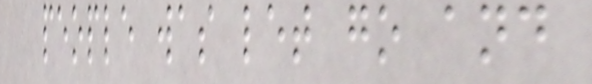people was let go and
